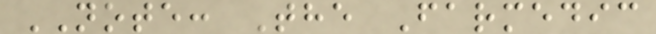NOTE: The Farmedic
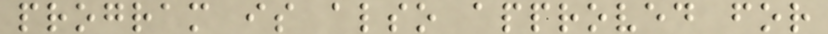program is also approved for
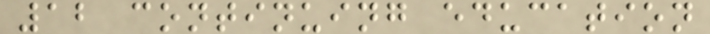12 continuing education
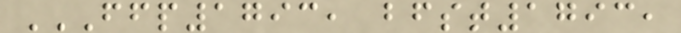FFP1793, BFST1793,
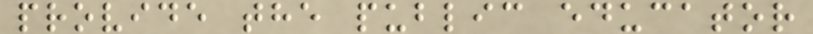provide the public educator
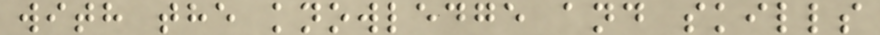with the knowledge and skills
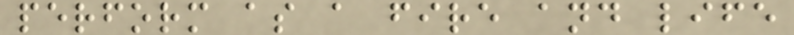perform as a fire and life
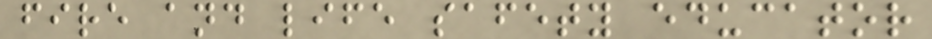fire and life safety educator
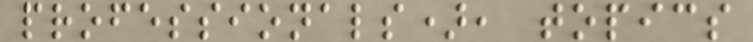professionals), topics
